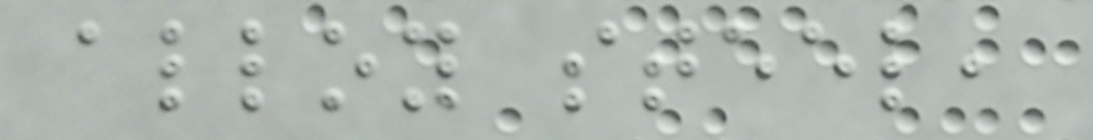alloy steel,
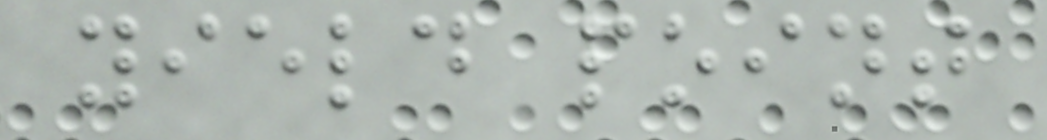yield point
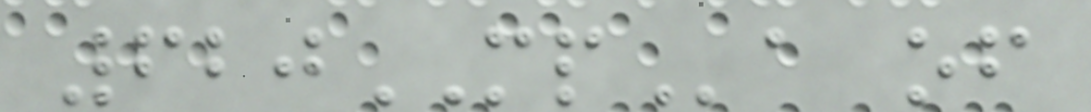620MPa of
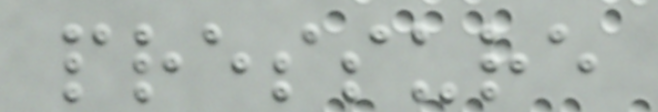pressure
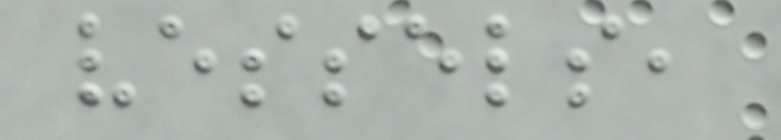vessels,
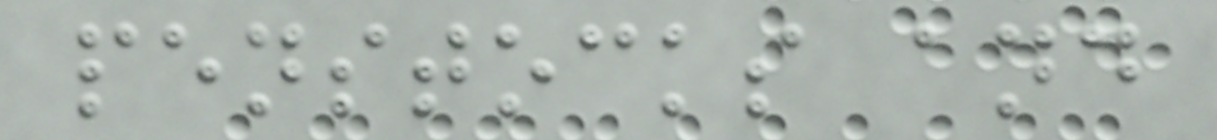penstocks and
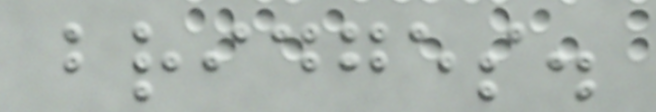bridges.
